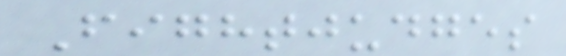Fightjudges
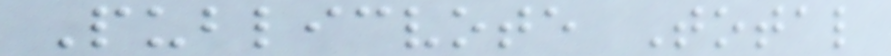Publicvote Total
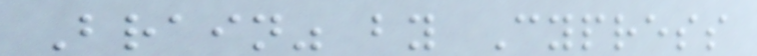Brain" by Cypress
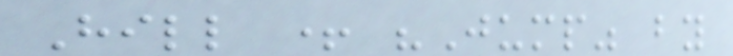Hill + "Jump" by
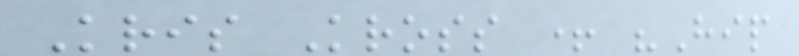Kris Kross + "Hip
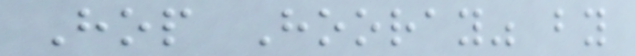Hop Hooray" by
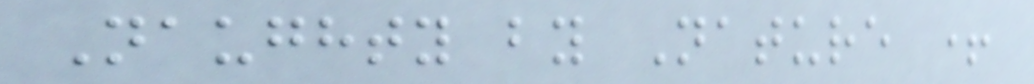Naughty by Nature +
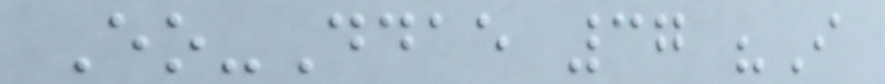Eo-Ddae 37 "I
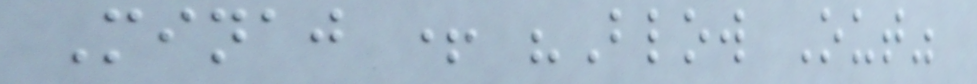Minaj + "Blow Out"
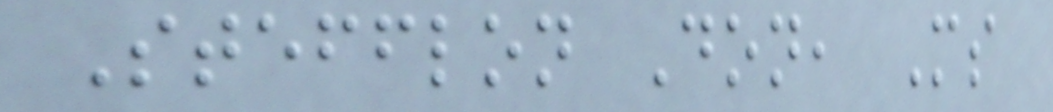Stefflon Don, Ms
